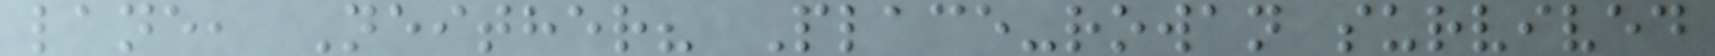lane, Neither? Place-rowan survived
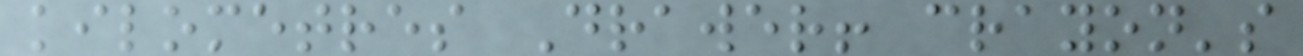kilometres Drawer! crayon's
